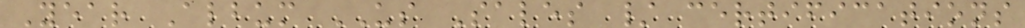Year Album US Sales / certifications
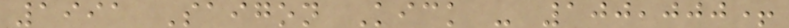1991 Saigon Kick - 100,000+
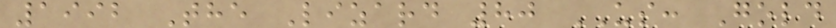1992 The Lizard 80 US: Gold
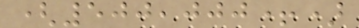(500,000+)
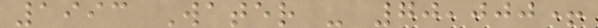1993 Water - 70,000+
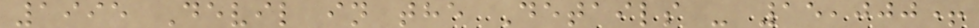1995 Devil in the Details - 15,000+
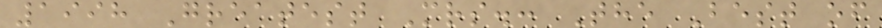1998 Greatest Mrs.: The Best of
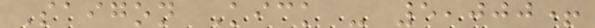Saigon Kick - 5,000+
